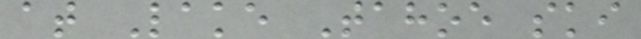at Lake Tahoe ski
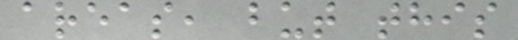areas, but this
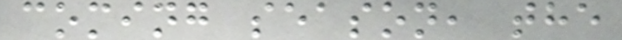coming season, the
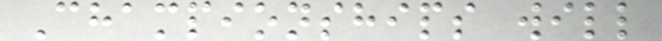Championships will
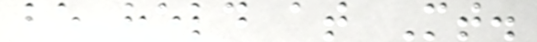be held at Mt.
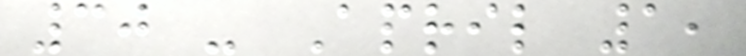30 - April 1,
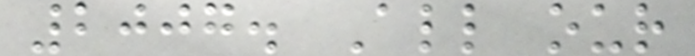2007. All our
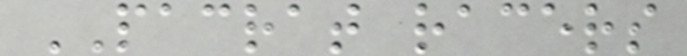PACRAT racers
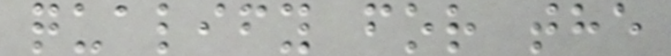qualify for the
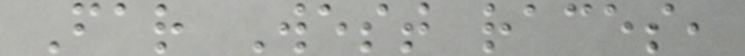Far West races,
